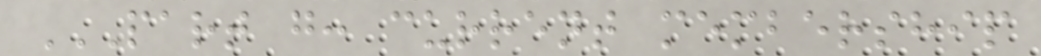PART G: CURRENT MEMBERSHIP
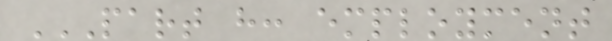PART H: EMPLOYMENT
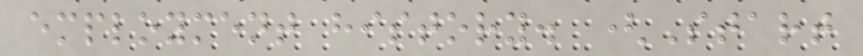employment history. (Start
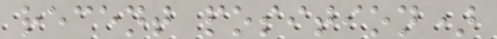recent position)
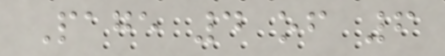Page 4 of 6
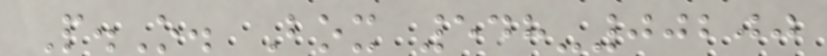P.O. Box 548-00200
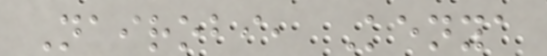Nairobi, Kenya
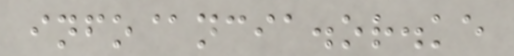info@ncia.or.ke
